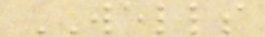WELLS
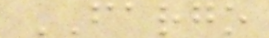FARGO
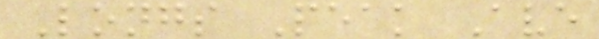Longs Peak Ave
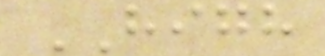HIGH
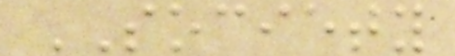SOCIETY
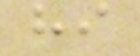hi
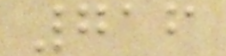716
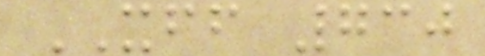XFF 730
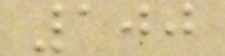100
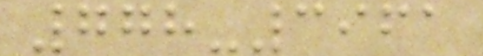778-3961
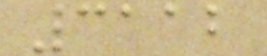3112
